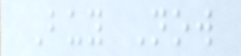Buy Now
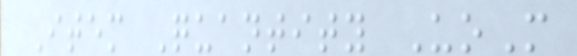Item Quantity UoM
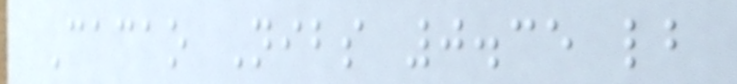Cacao Nibs 0.35 lb
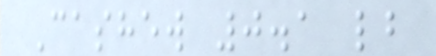Cashew 0.1 lb
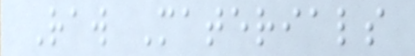Raw Materials
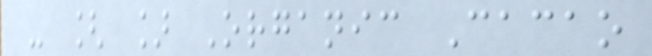- [ ] Organic Cacao
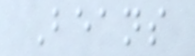Beans
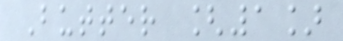Butter [1]
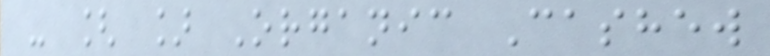- [ ] Organic Cashew
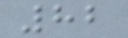82
